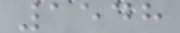1548
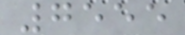7555
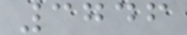3746
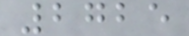2725
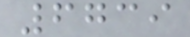6739
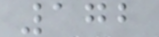172
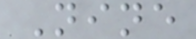Nine
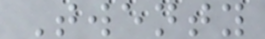Twenty
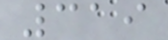319
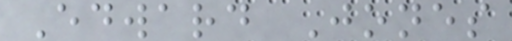Edward Jones
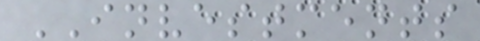INVESTMENTS
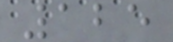125
